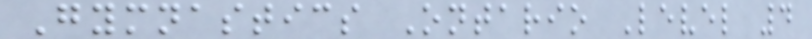Gymnastics Ontario Level 4
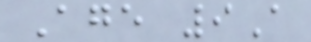Age 9A
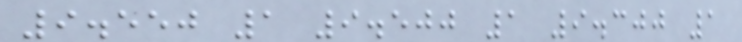9.550 1 9.500 1 9.300 1
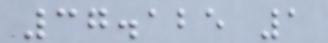37.125 1
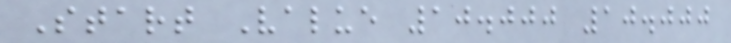Start Value 10.000 10.000
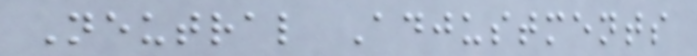Neutral Adjustments
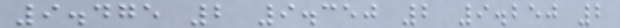9.475 2 9.350 2 9.250 2
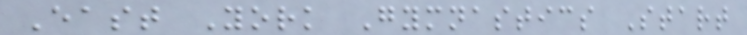East York Gymnastics Start
